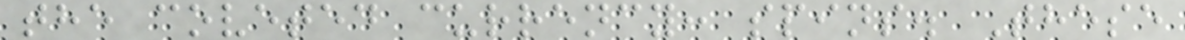the coveted currency: spins. These
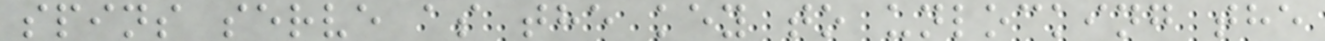spins serve as the key to unlocking the
